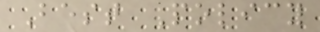Best Policy
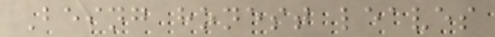Being honest leaves
